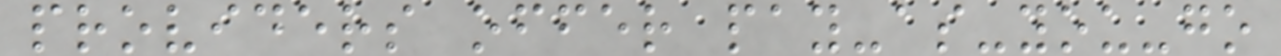providers offer pay-as-you-go
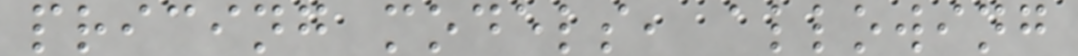pricing models, allowing
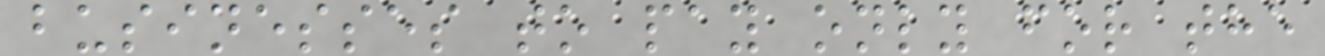businesses to pay only for the
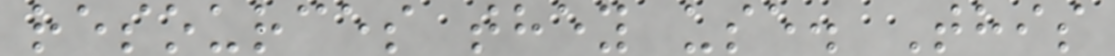resources they use. This
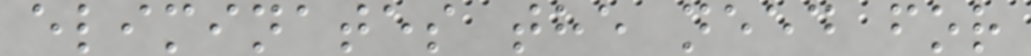eliminates the need for
